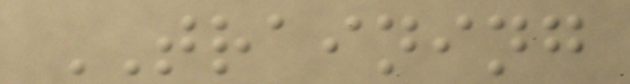TRAINING
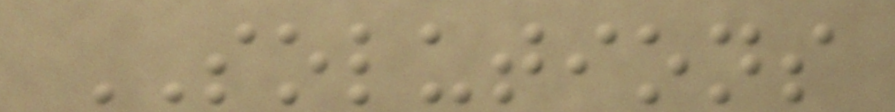SOLUTIONS
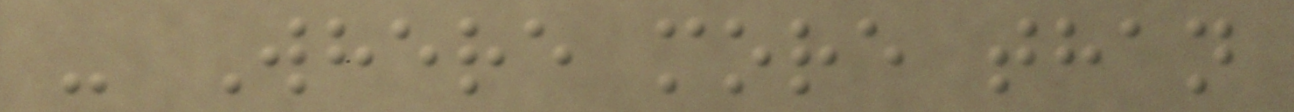- Where more than
